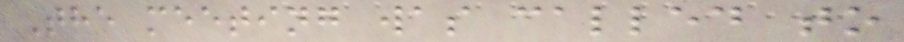The meeting was called to
